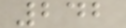242
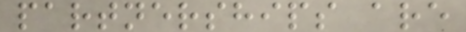partnerships are
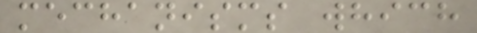mechanisms which
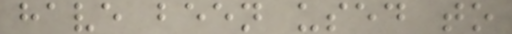have been used to
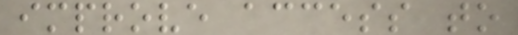improve access to
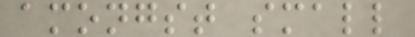amongst small
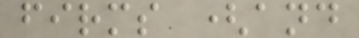firms (and
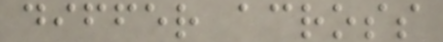differ across
